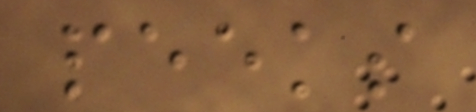peeks
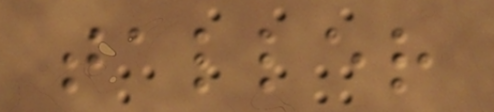taller
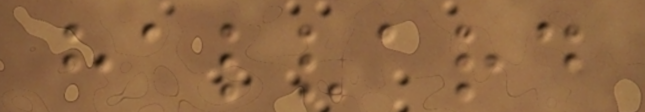halvard
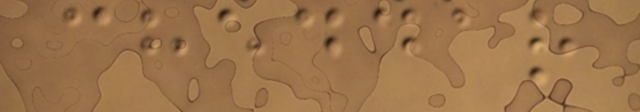cheddar
